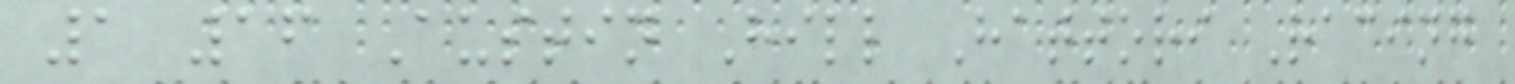1 16 Austin Hill Hattori Racing
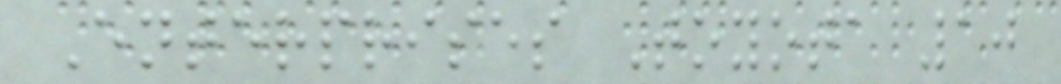Enterprises Toyota 10
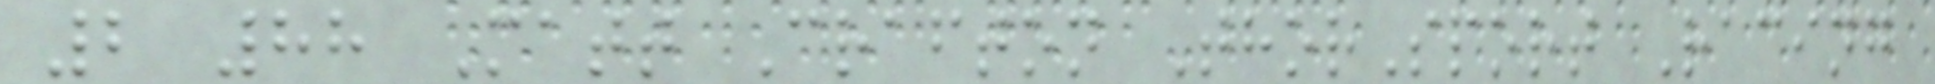2 88 Matt Crafton ThorSport Racing
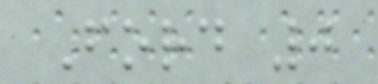Ford 0
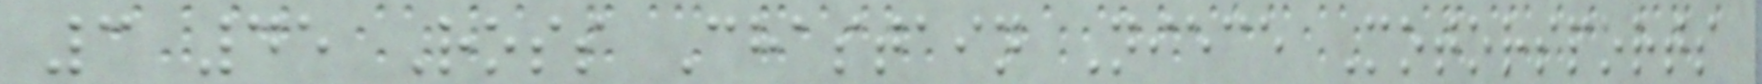3 45 Ross Chastain Niece Motorsports
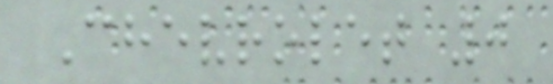Chevrolet 0
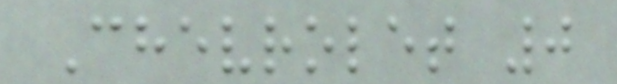Chevrolet 0
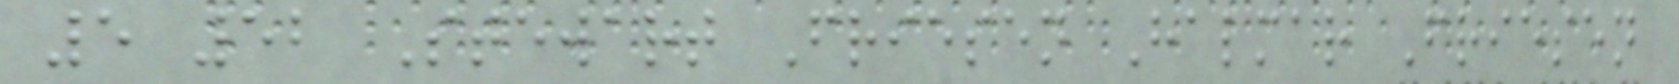5 52 Stewart Friesen Halmar Friesen
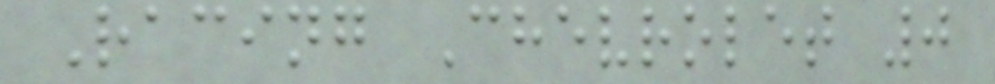Racing Chevrolet 0
